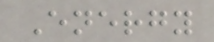Energy
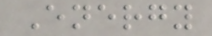Energy
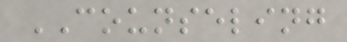COUNSELING
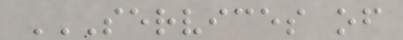SERVICES OF
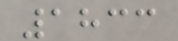1833
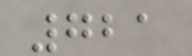721
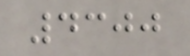4300
